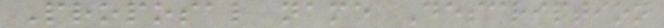Proposal name Description
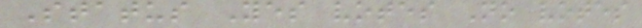Status Yes votes No votes
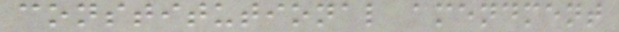constitutional amendment
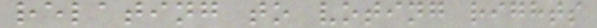relating to voting rights
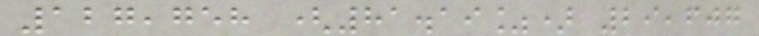127,758 (81.19%) 29,607
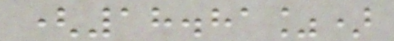(18.81%)
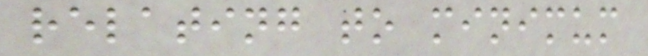relating to minimum
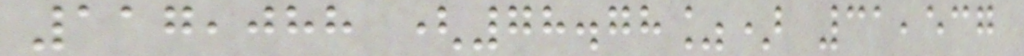117,088 (78.78%) 31,537
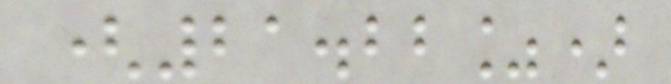(21.22%)
